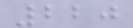220
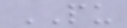PU
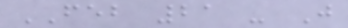FEB 21 - J
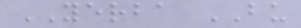YERBA BU
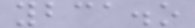ybca.o
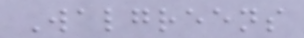Walgreens
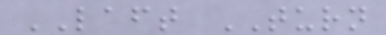LAFT TURN
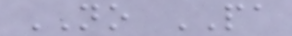NO PA
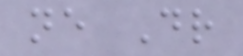ne Dr
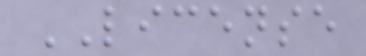LICENSE
